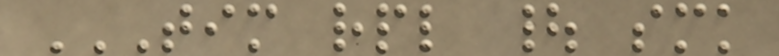TIM RPL | SMK
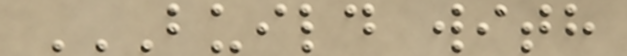BUILD WITH
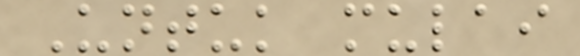Untuk mulai
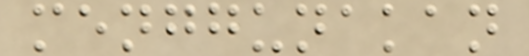menggunakan
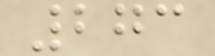273
